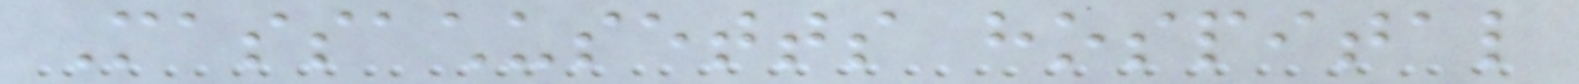Massachusetts hospital
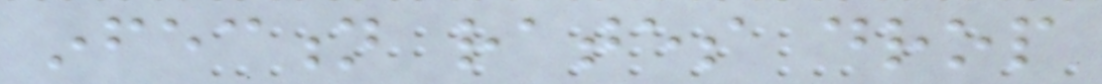infection rates drop
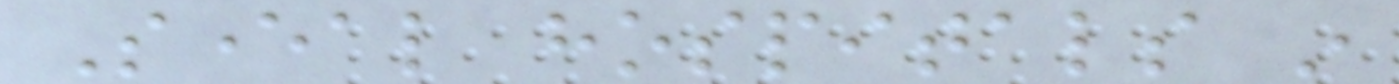Several hospitals in
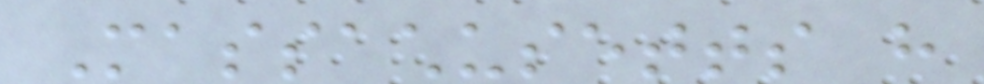Massachusetts have
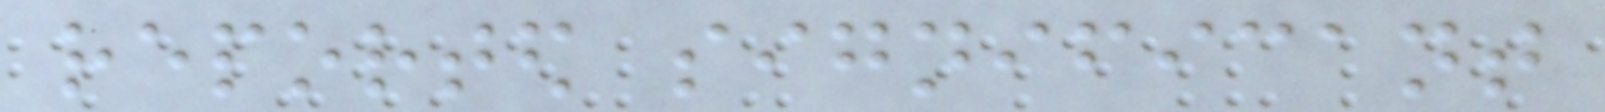reported significant
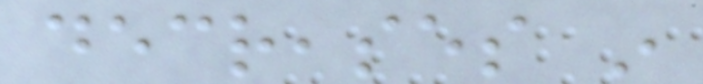decreases in
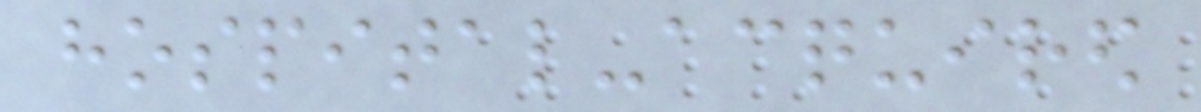hospital-acquired
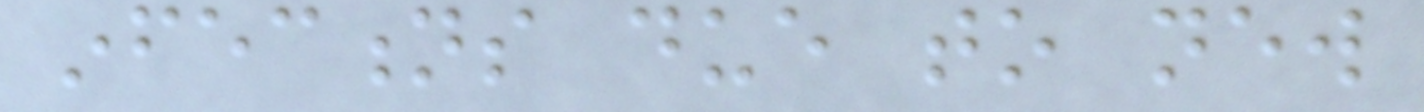infections due to new
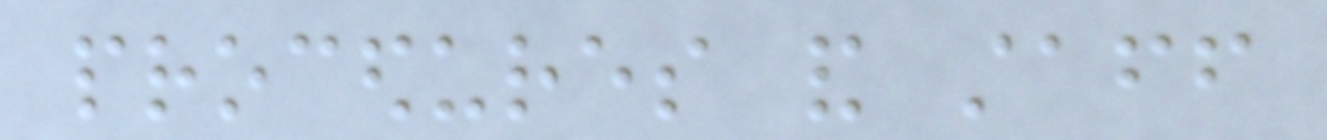procedures and staff
